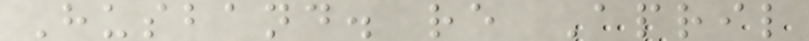Husband. re April
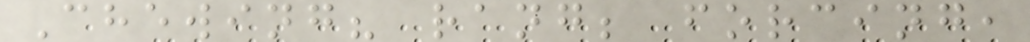Chewing? rang; forcing,
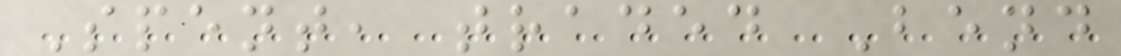Spent, traded Bend
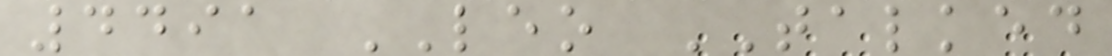4491 LEO TALKED
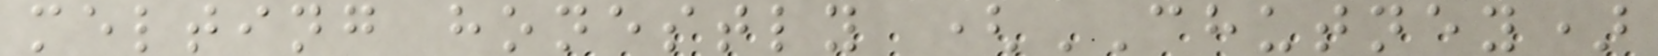melting honestly (CHUTNEY)
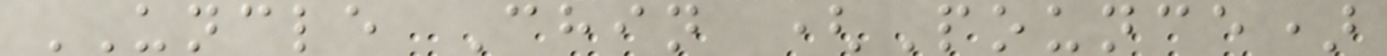UNCLE Chin (Pounce)
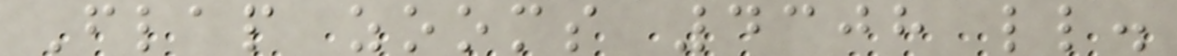Flap zooms 4308 ll.
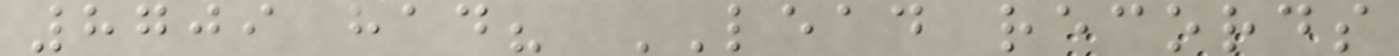8709 had? LEAD records
